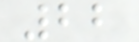22
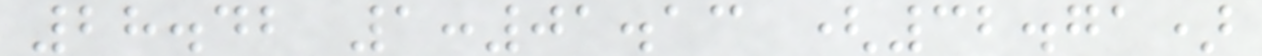28.42 1:01.13 (32.71)
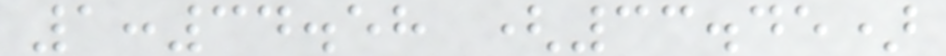1:34.58 (33.45)
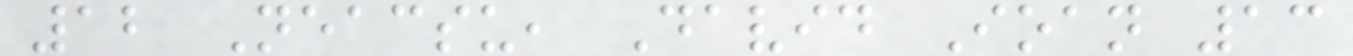12 Neacsu, David Ioan 13
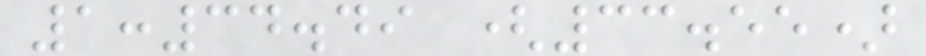1:34.49 (33.55)
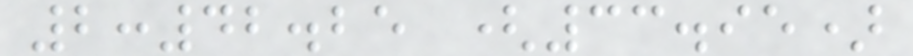2:42.25 (33.95)
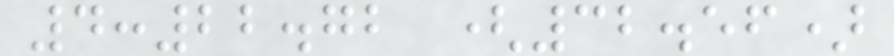4:22.72 (32.56)
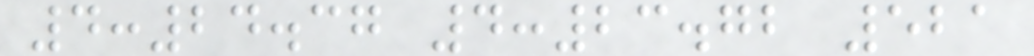4:24.37 4:23.72 521
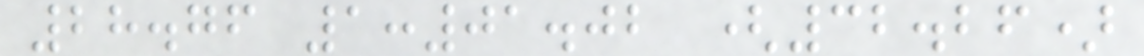28.76 1:01.02 (32.26)
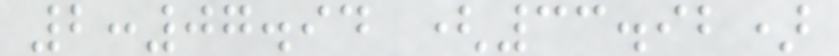2:07.94 (33.92)
